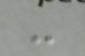-
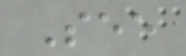See
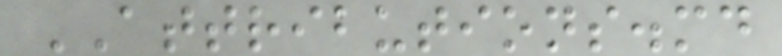ATTRIBUTIONS.md
